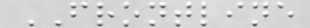FRONTLINE
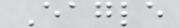Eagle
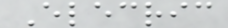Elecric
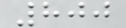800
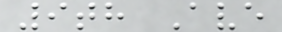9th Ave
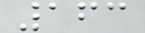163
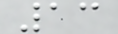13
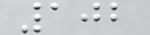102
